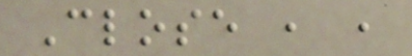Close , ,
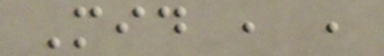Mid , ,
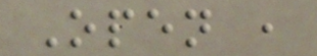Open ,
